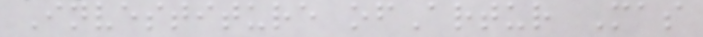Investiture ofArtur Mas
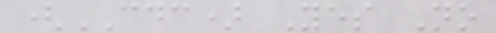(CDC) Yes No
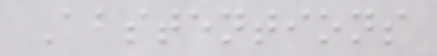Abstentions
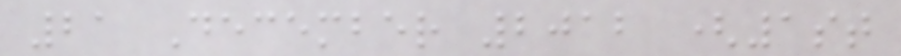21 December 2012 (1st
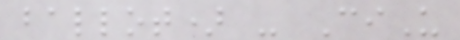ballot) - CiU
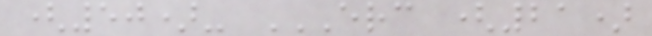(50)- ERC (21)
